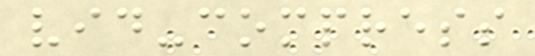vid-compress
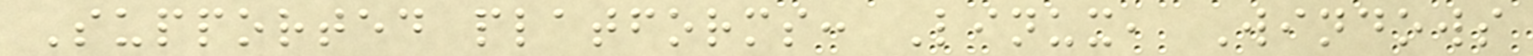Supported platforms: Linux, Windows
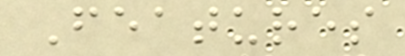Features
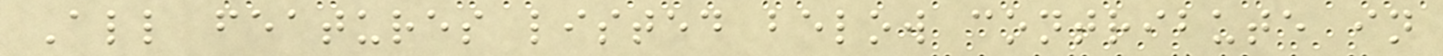All features listed below contribute in
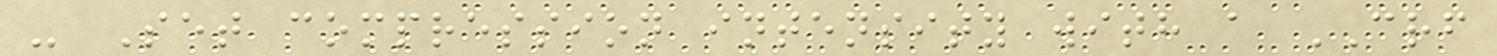- Set compression intensity with a CRF
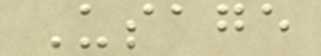Usage
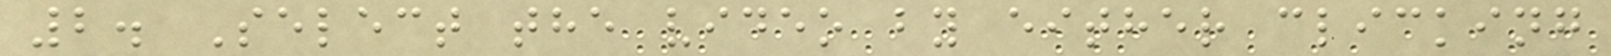2. Select the video by either clicking
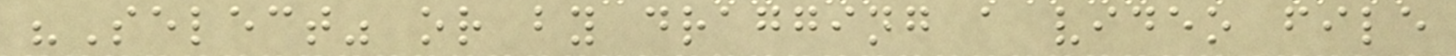"Select" or by dragging a video file
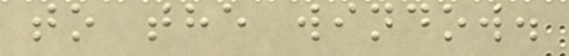to the window.
